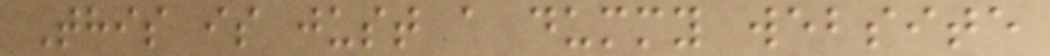This is just a dummy website
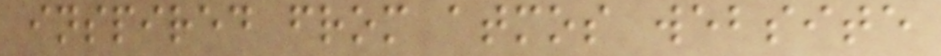inspired from atmos website
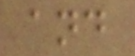and
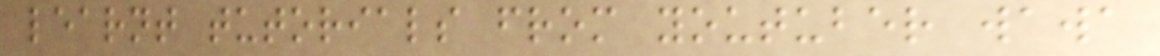learnt tutorials from youtuber wawa
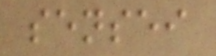sensei
